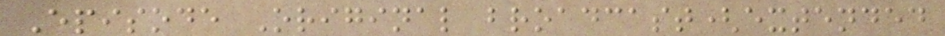Episode Original broadcast(extended
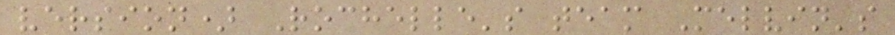version) Rochelle's team Melvin's
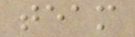team
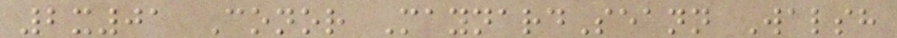2x01 Conor MaynardSeann Walsh
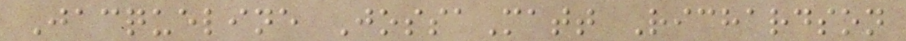Jacqueline JossaMatt Richardson
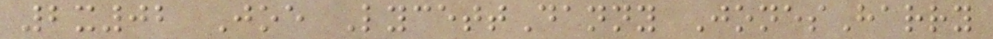2x02 Joe LycettDanny JonesHarry
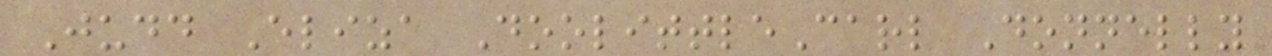Judd Eliza DoolittleCarl Donnelly
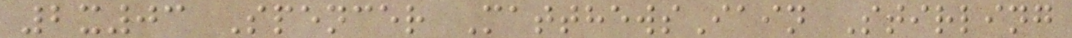2x03 Spencer MatthewsIain Stirling
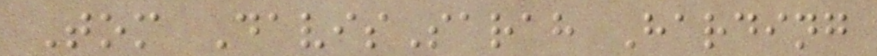Tom DavisSarah Harding
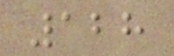128
